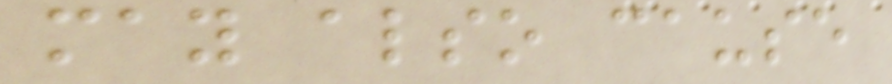may also cause
